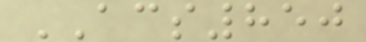ACS850
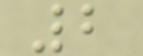2
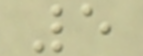5
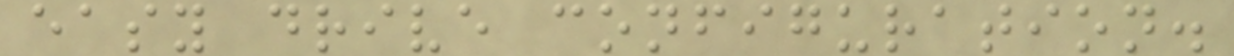easy drive configuration.
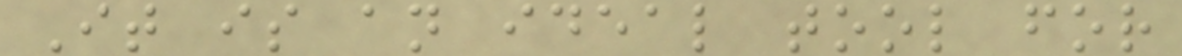It is an ideal tool for
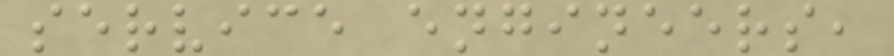service engineers,
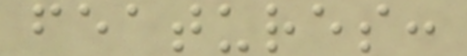features:
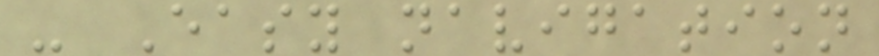- Easy navigation
